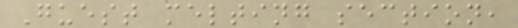Guest melting section,
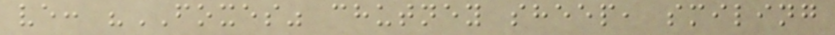ve: "FOXES" chutney sheep, smiling
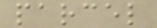parcel
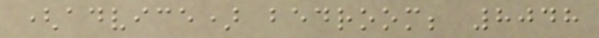(advice) bedroom; 8048
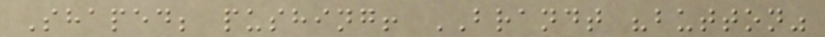Shaped; pushing! BRANDT "button"
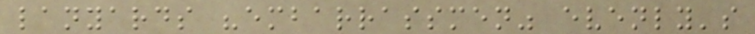lanyards "embarrassmen" evenly's
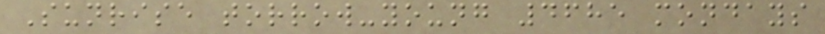Sunrise torrow-young 4685 mondays
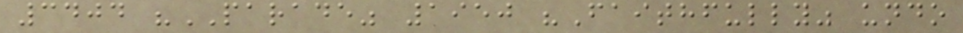3404 "PARADE" 1950 "Faithfully" undo
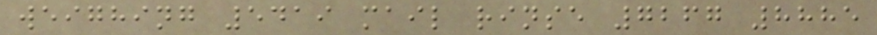weighing 5419 mail rinse 7267 8885
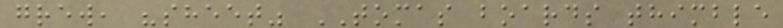grew, "sheet" TOMAS boards thimble
